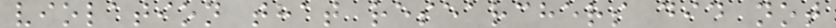violation that researchers did not
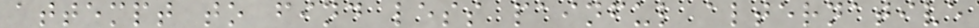attempt to find less painful alternative
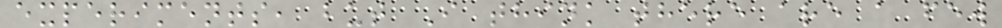experiments, but I think there are a few
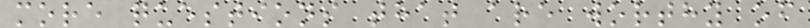more questions that are worthy of
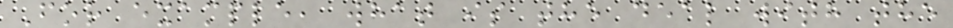For example, what is the deal with the
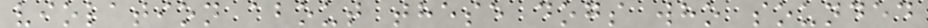violation about these dogs who sounded
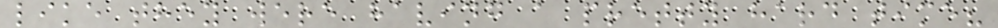like they were having a pretty hard time?
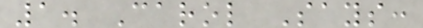1. Carol Says:
